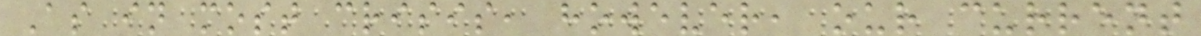As in most crisis, however, our current
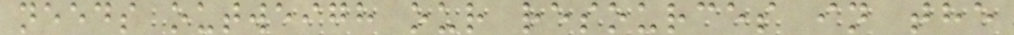needs outweigh our resources in the
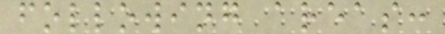following areas:
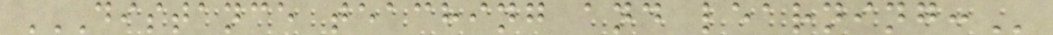DISTANCE TEACHING AND LEARNING:
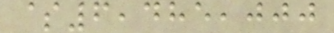$6,485,000
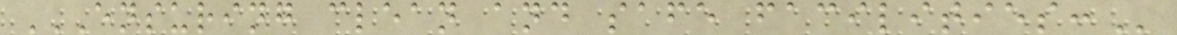ENSURING CLEAN AND SAFE FACILITIES:
